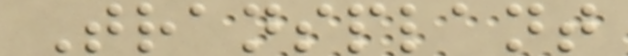Transplant
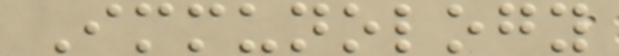Immunology
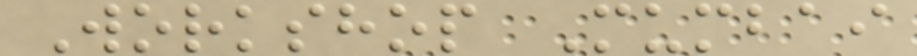Workshop Mumbai
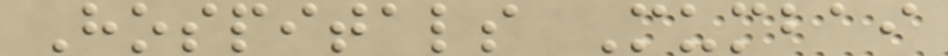Hospitals Mumbai
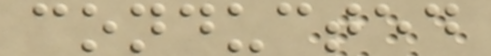conducted
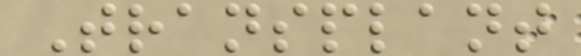Transplant
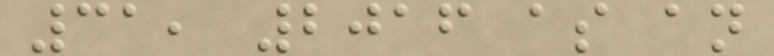31, 2016 as an
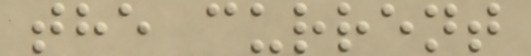the current
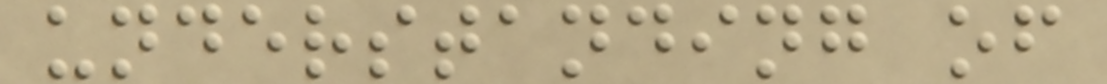understanding of
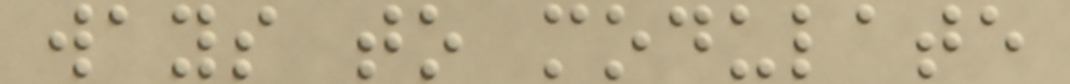ways to modulate
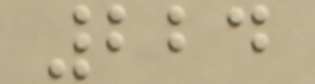224
